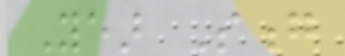Year Song
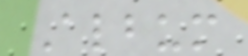Album
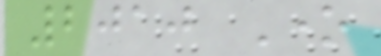2010 One
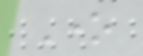One
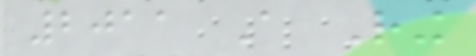2011 A Ring
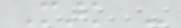Mark -
